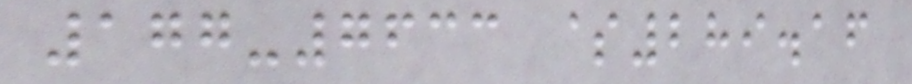177-7633 $289.16
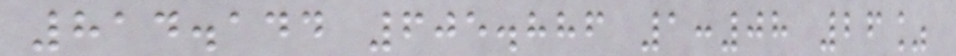814.144 605.886 1:08 26%
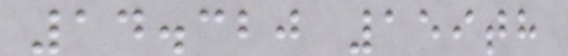14.320 159th
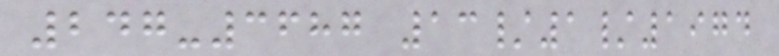247-3687 13/1/1974
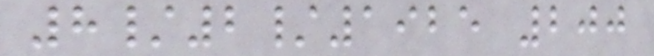8/2/1925 200
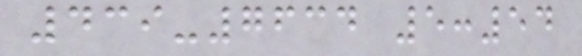439-7634 5:54
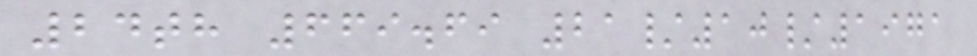24th 669.69 21/10/1971
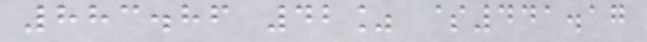883.86 42% $441.17
